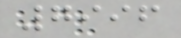7996
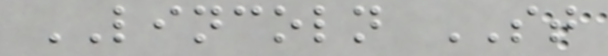LINCOLN ST
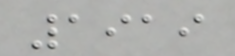1919
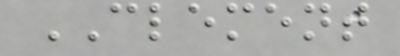CLEMENT
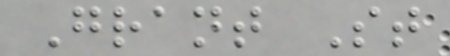Grant St
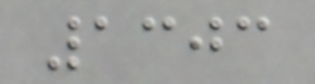1303
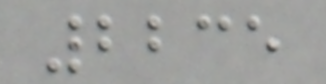2235
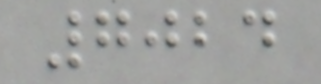7024
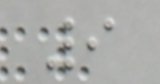9
